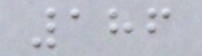186
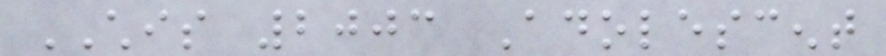CHIS 2003 Adolescent
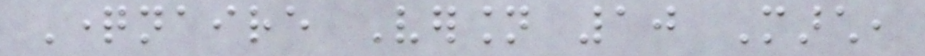Questionnaire Version 10 March,
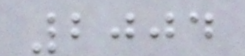2004
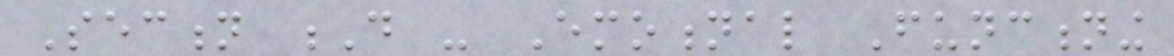Section D - Emotional Functioning
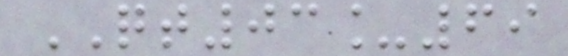QT03_69
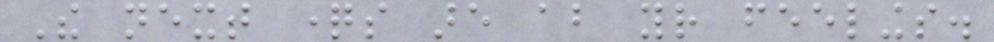The next questions are about your feelings.
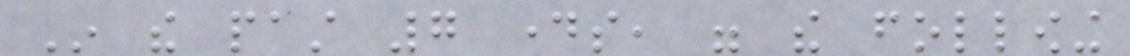In the past 7 days, were the following
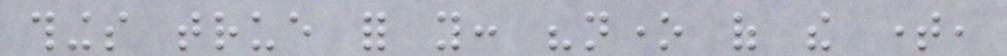things true for you: "none of the time,
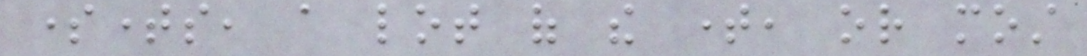sometimes, a lot of the time, or most
